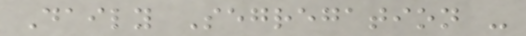Daily Segregation -
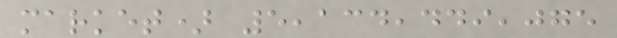market) 5,134,449,075
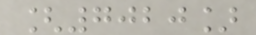[7020]
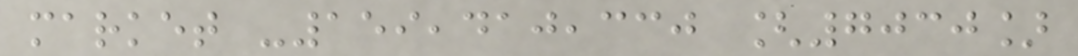market -159,410,330 [7030]
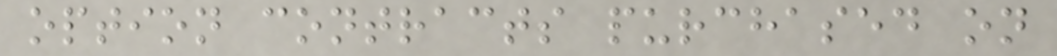option contracts purchased on
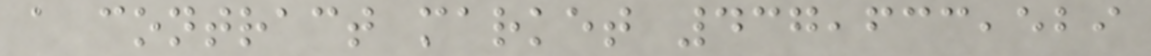a contract market 437,633,529
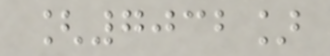[7032]
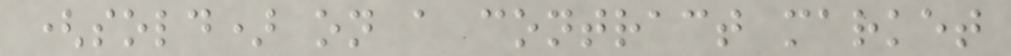(sold) on a contract market
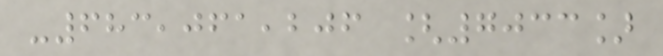-683,061,206 [7033]
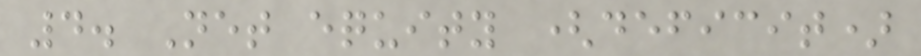4. Net equity (deficit)
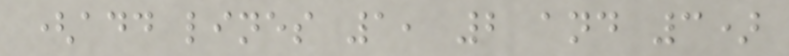(add lines 1, 2 and 3)
